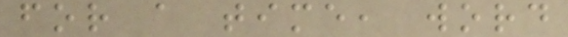for a time, word
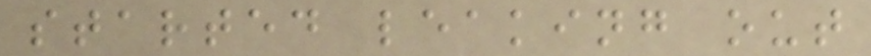started leaking out
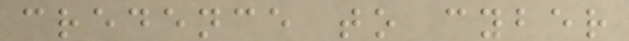credence to cyber
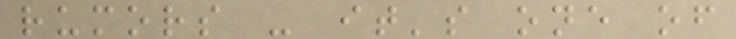rumors - it's one of
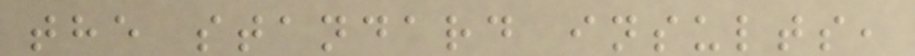the standard insults,
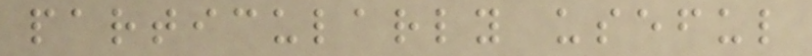particularly useful
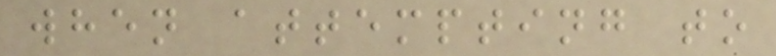when attempting to
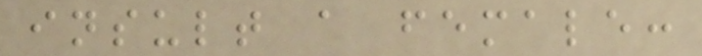insult a female:
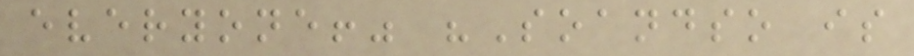everyone!" "Soandso is
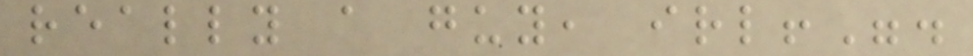really a guy, irl!".
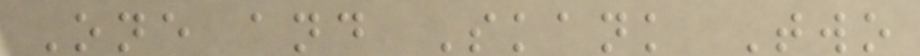One and Skank Two
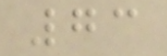73
